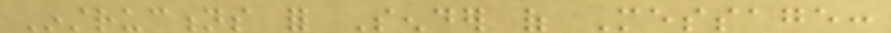Instructions for Sender of Message:
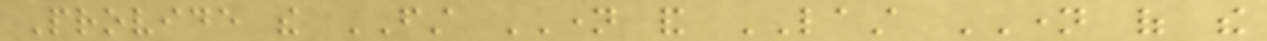Provide the FIRST NAME and LAST NAME of the
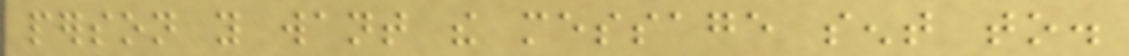person you want the message sent to.
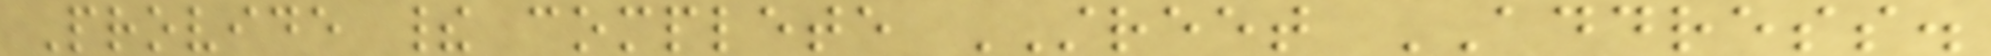Provide their complete STREET ADDRESS.
